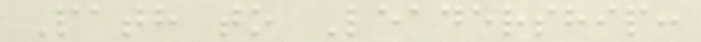Path to Leadership:
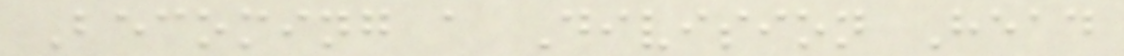Becoming a Division Head
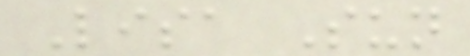Lisa Sun
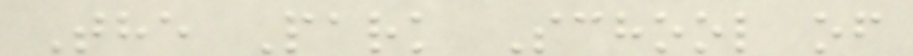The Park School of
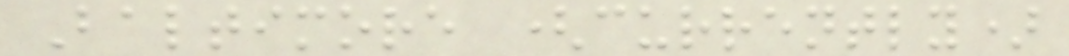Baltimore (currently)
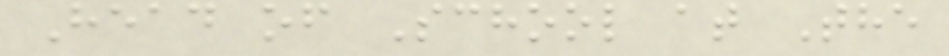Head of School at The
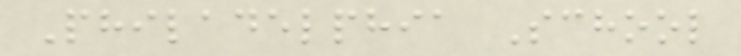Philadelphia School
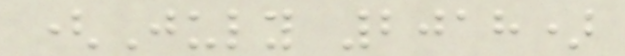(July 2018)
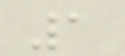1
